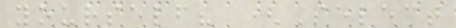yourself? (Select
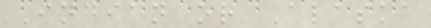Indian or Alaska
